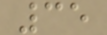35
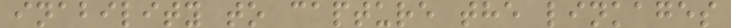inability to capture the linkages
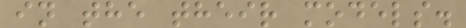in the their models.
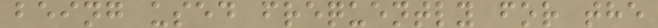being used frequently for the
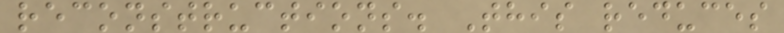reconstructions. This reduces
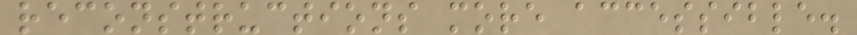reconstructions more accessible.
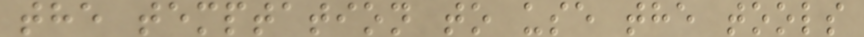the temptation to use the tools
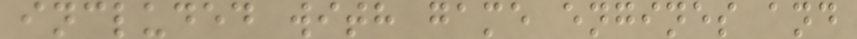included with game engines and
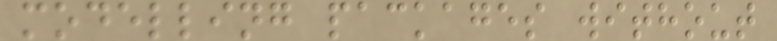modelling packages without
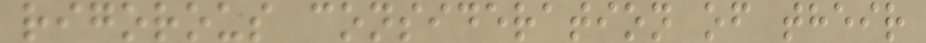rigorous consideration of their
